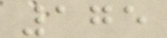175
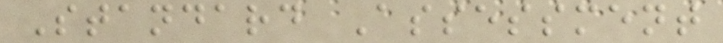Standard Assessment
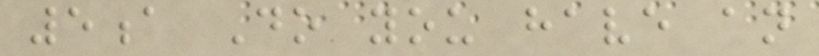5a Do you have an
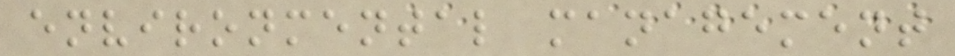environmental management
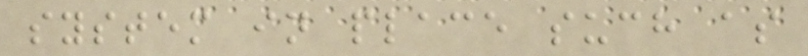system in place such as
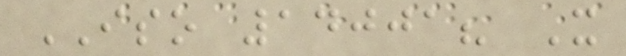ISO 14001? X
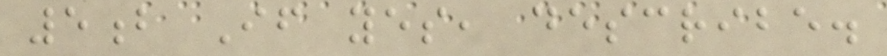5b If yes, describe.
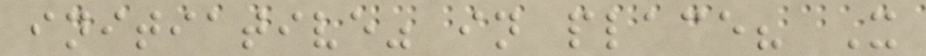initiative" in place? X
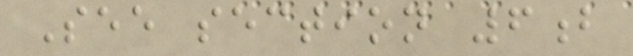See section 6b
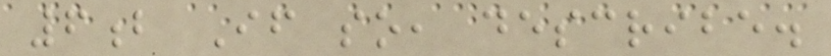6b If so, describe.
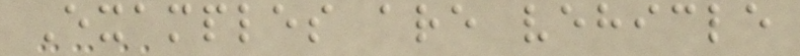Examples are vehicle
